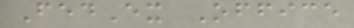FedEx Office
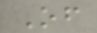Of
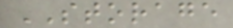STORAGE
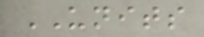UNITS
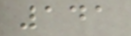141
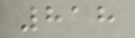818
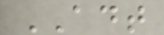ADT
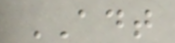ADT
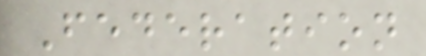Federation
